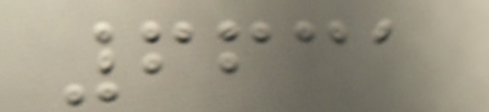6631
